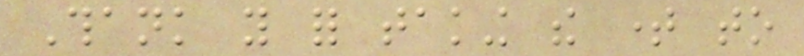Thank you for taking the time to
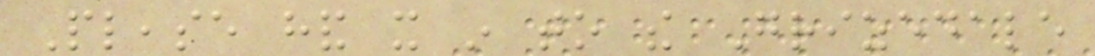Please hand it in to the Grizedale
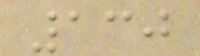130
